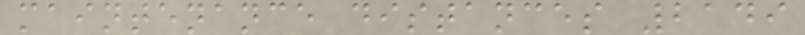maintenance distances 2149
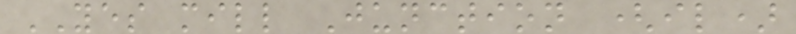YES mill Junction (il)
